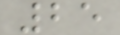25
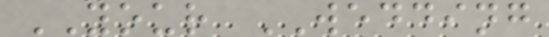YOUR WEDDING
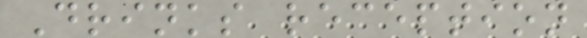Drinks reception
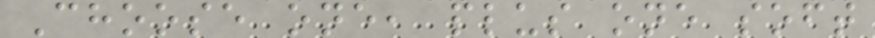Choose one, plus one soft
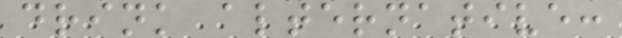drink alternative:
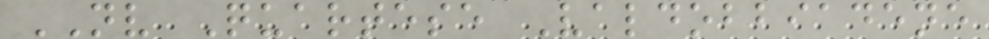NV Quartese Valdobbiadene
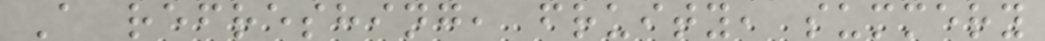A refreshing, fruity, summery
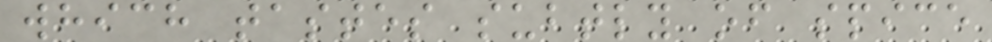which tastes subtly of spice
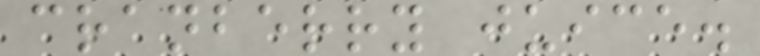cranberry juice.
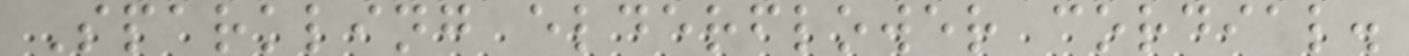Sparkling elderflower cordial.
